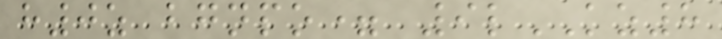h0z bgnpo= 9lKZ8
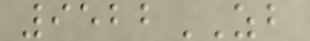9522ZB
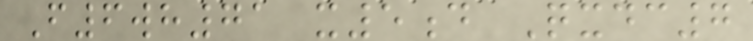F6wh71 x5d Qxdc7
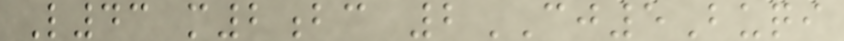L43 m2bc 2CJ5Buqi
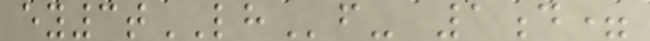ey3tLHf- 1d=
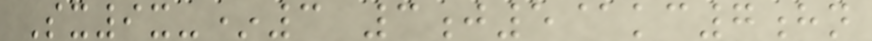Sx9x-*3 3j5@kc7hn
